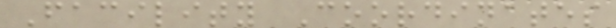Facility Coordinates
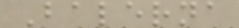Balerna
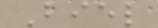Biel
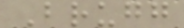Brugg
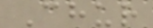Chur
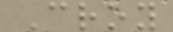Croy
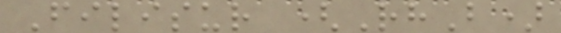Filisur (RhB)
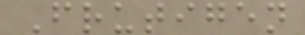Frutigen
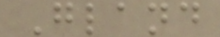Gland
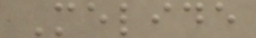Melide
